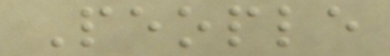People
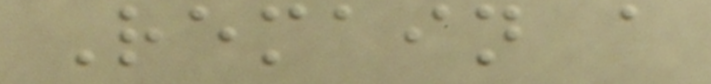Remain a
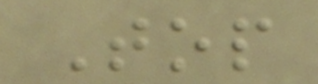Top
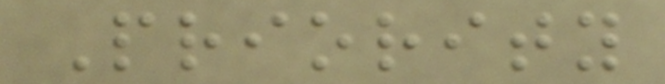Priority
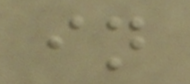in
